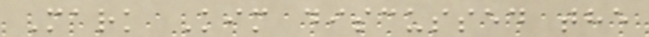Mark Kim discussed the
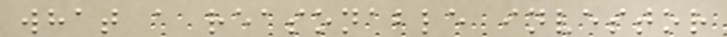what a reasonable investor
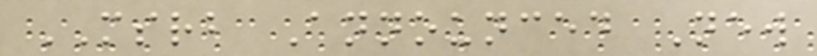MSRB Announced New
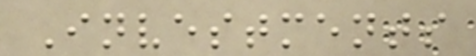Investments
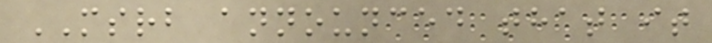MSRB announced that it
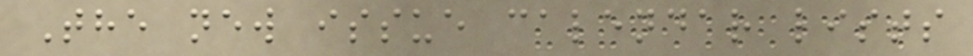The new issue calendar lists
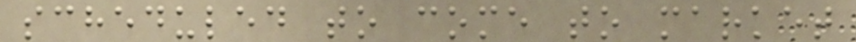scheduled to come to market
